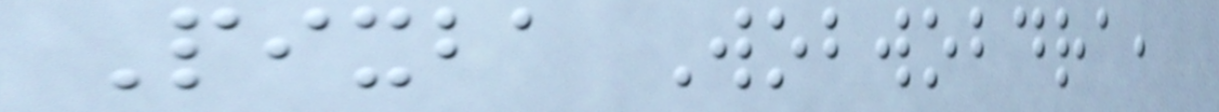Pixba Wobwobdra,
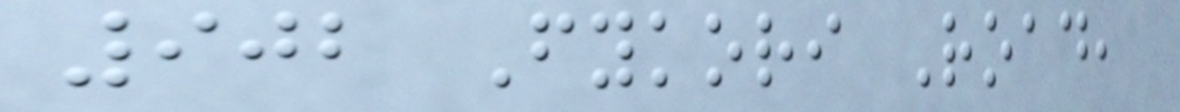902 Fykori Road,
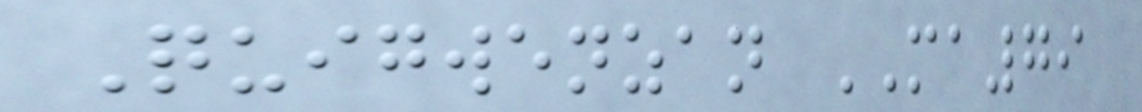Quigwenzan MA79
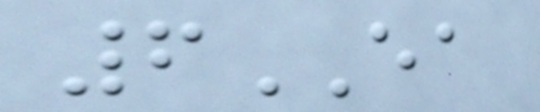6EA
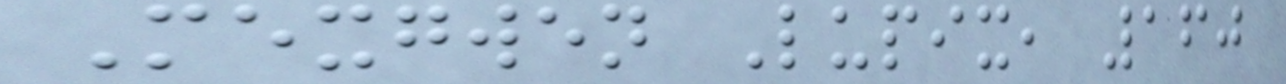Mexgwen Lupix, 160
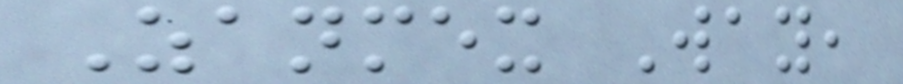Zanmex Way,
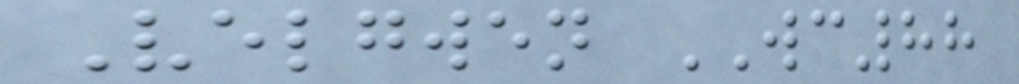Velgwen WC88
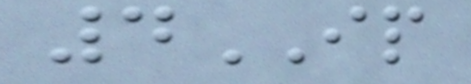4IP
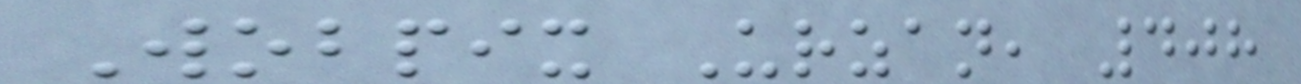Wobpix Urzan, 408
